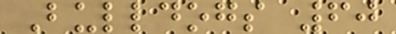Bulldogs 60
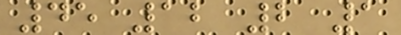45 12 2 1
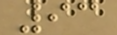93
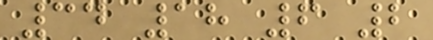34 18 6 2
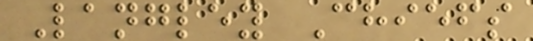Langley Chiefs
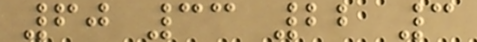60 33 22 3
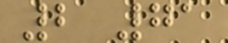2 71
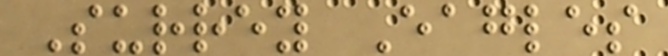Surrey Eagles
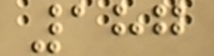187
